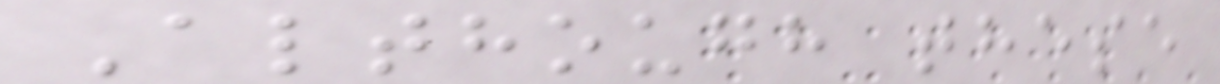Although these
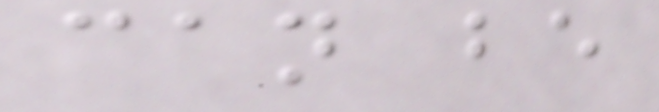can be
